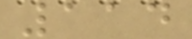114
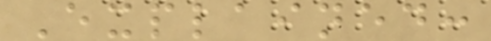Explained:
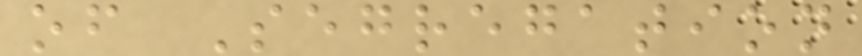of Segregation
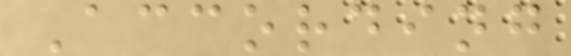According
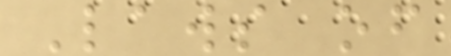Laws of
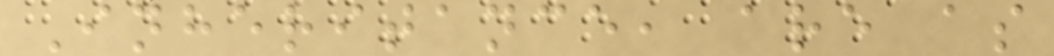Inheritance, are as
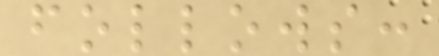follows:
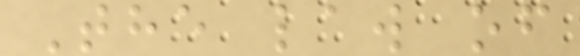The law of
